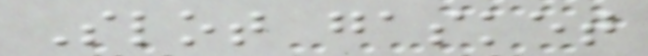Slot gasket
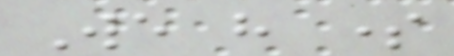We have some
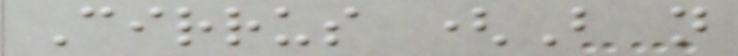Cirrus (But not
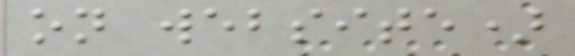on website)
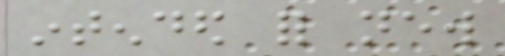intended for new
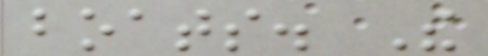boats. The
